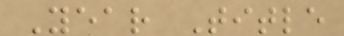Year Title
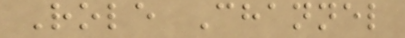Role Channel
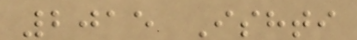2015 Ishti
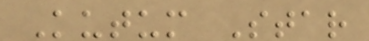Kutum Star
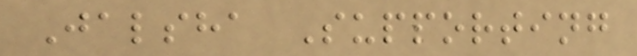Jalsha Supporting
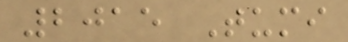2015 Tumi
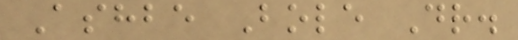Ashbe Bole Dr.
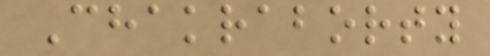Chakraborty
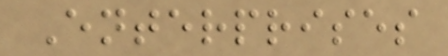Enterprises
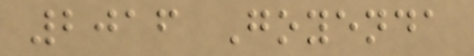2016 Goyenda
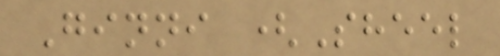Ginni (Sheel
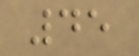45
